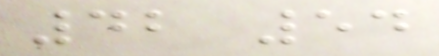42 54
